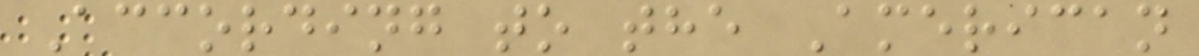According to the American
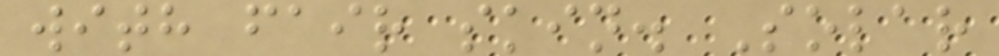with fair skin. Solar
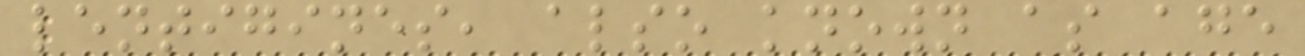lentigines, also known as age
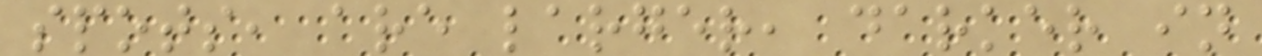spots, are larger, darker in
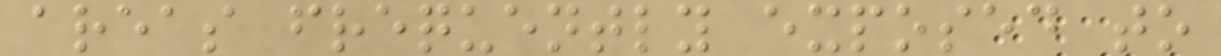areas frequently exposed to
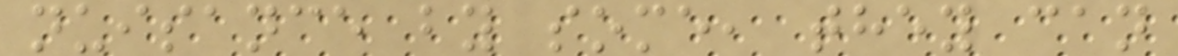nuisance by some, they can
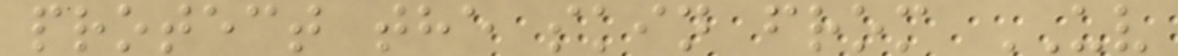protect the skin from UV
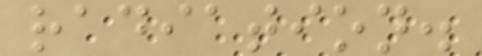radiation.
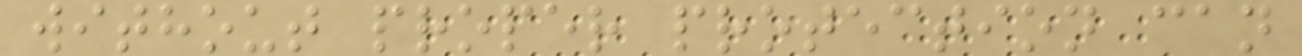without proper protection can
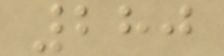280
